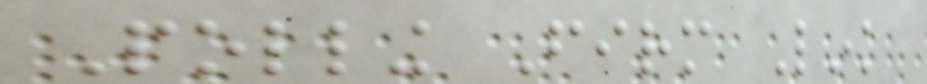Polling Firm Link
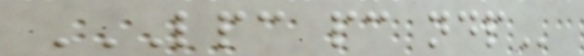LPC PC NDP
